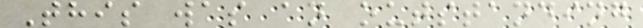This was an outstanding
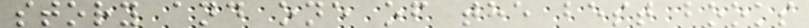story and one of the best books
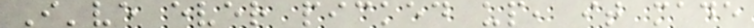I've ever picked up, it made
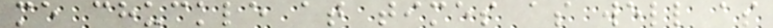me chuckle at times as well as
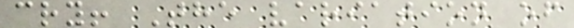cry! The variation of
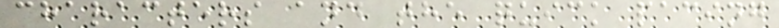characters and the quick pacing
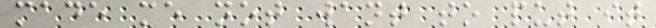made me not want to put it
